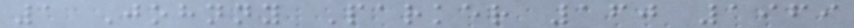1 Johnny Parker 160 1969
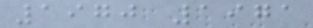1970 1971
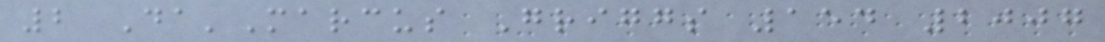2 Da'Marcus Griggs 154 2007
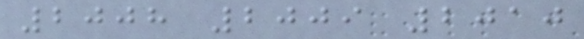2008 2009 2010
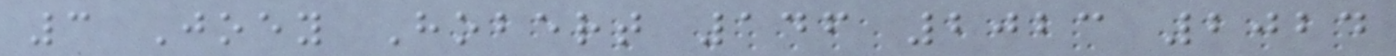3 Joey Hobert 146 2023 2024
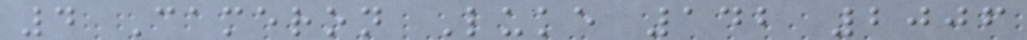4 Cameron Luke 142 2006
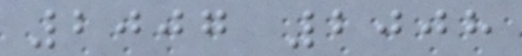2007 2008
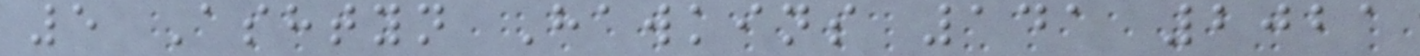5 Ashtyn Hawkins 141 2021
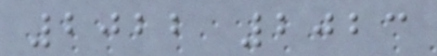2022 2023
